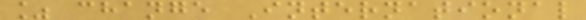% change International
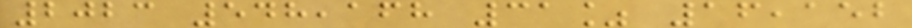2023 548,168 31% 16,152
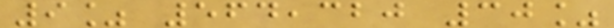9% 564,320 30%
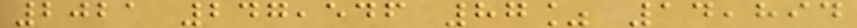2021 247,546 87% 14,894
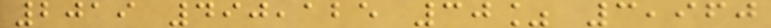2019 490,125 30% 3,960
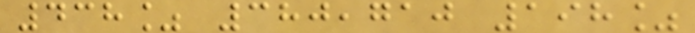438% 380,710 198%
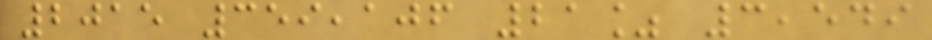2015 359,106 21% 3,549
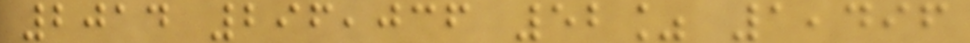2014 296,036 52% 1,496
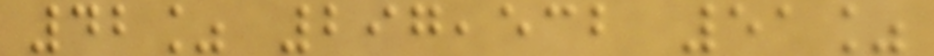42% 297,532 51%
